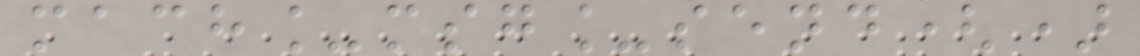mach_msg_send()
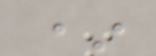*
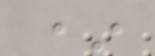*
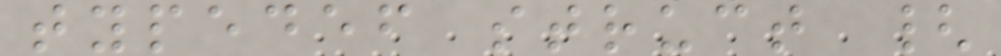typedef struct {
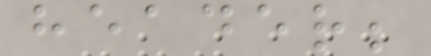header;
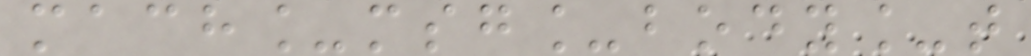mach_msg_body_t
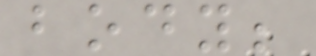body;
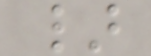}
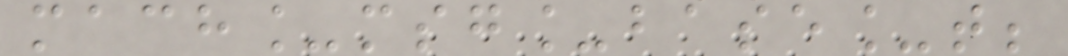mach_msg_base_t;
